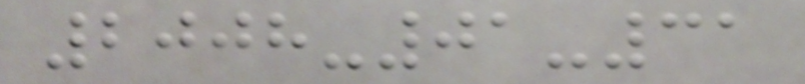2008-01-31
